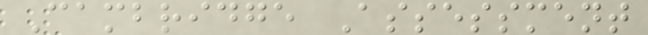Cambridge Assessment
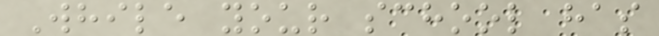While your school has
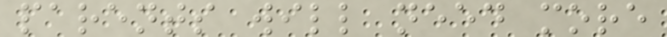parents will need more
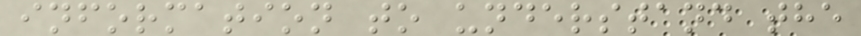information to understand the
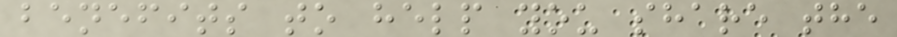benefits to help you share the
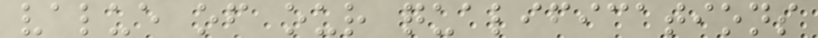value of our qualifications
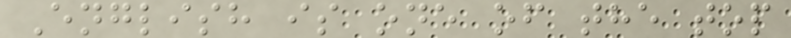English is one of the top
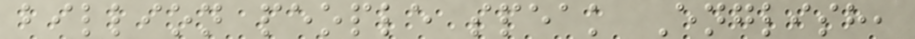billion people speak English,
